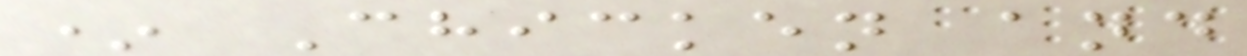* Chicken and
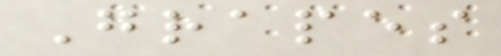Grapes
